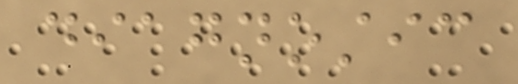diagnostic
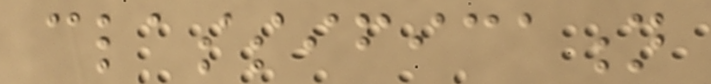classification
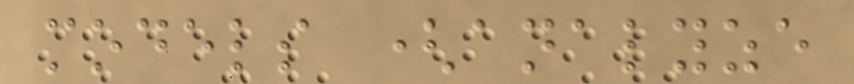models (analyze
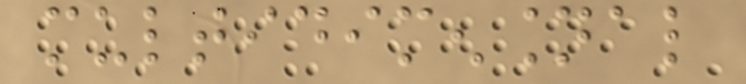multidimensional
